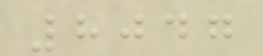8047
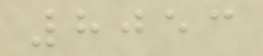8053
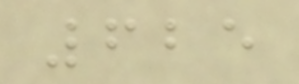625
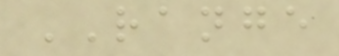RANGE
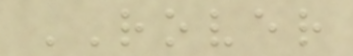ROVER
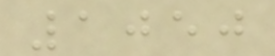1050
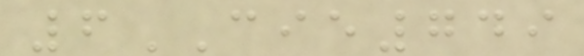6CIE749
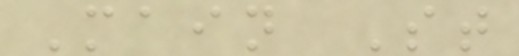Main St
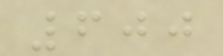600
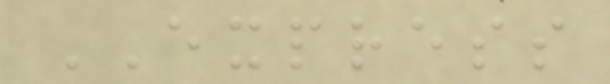EXPRESS
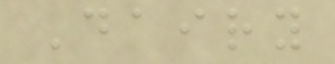Dairy
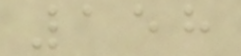158
